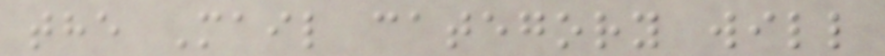the Mail category will
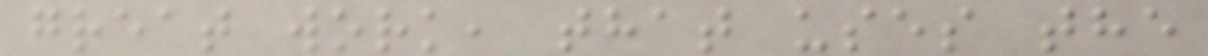great work, that uses the
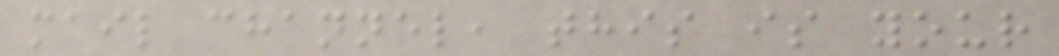mail channel, this is your
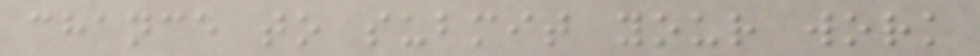chance to submit your work
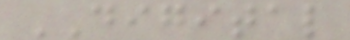DIGITAL
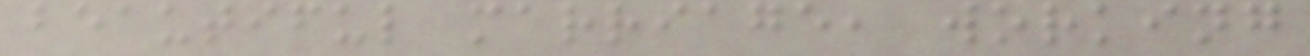beautiful marriage, working
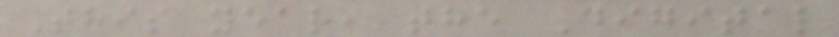This year, the Digital
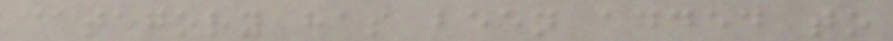category has been added to
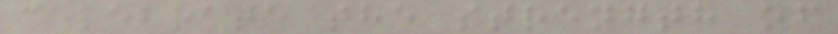celebrate the strength of
